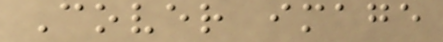Cover image
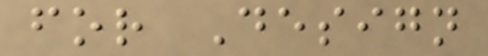for Design
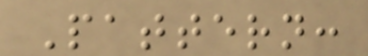Pattern:
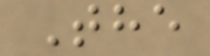The
